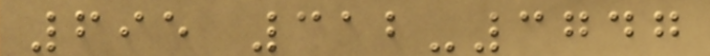695 312-3747
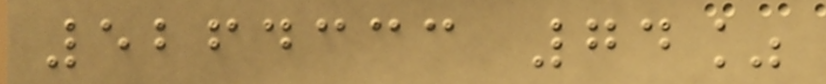5264333 74%
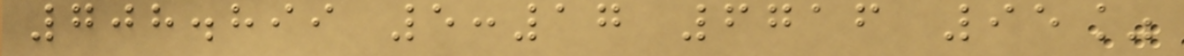708.899 5:17 6716 95%
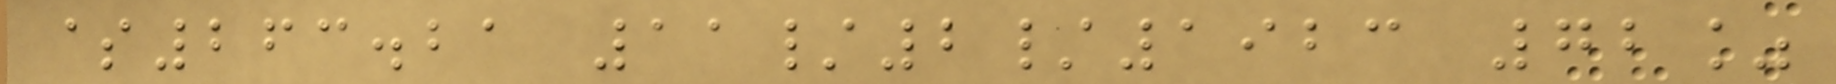$263.21 11/2/1923 72%
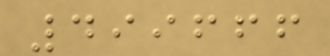499666
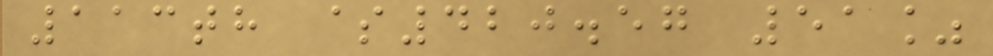113th $420.57 51%
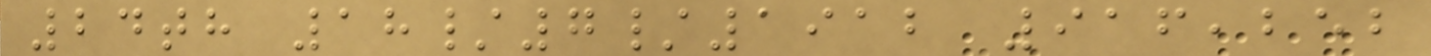24th 18/7/1912 916,252
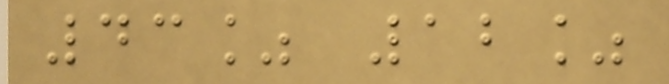43% 12%
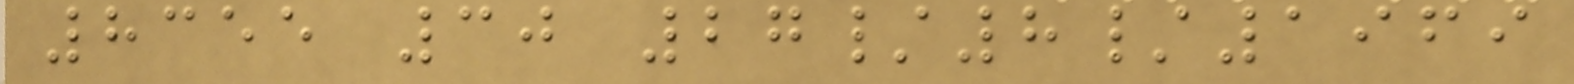8355 30 27/8/1969
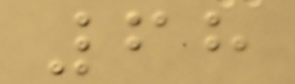68
